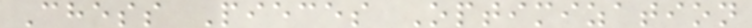Chess Pieces Optimization
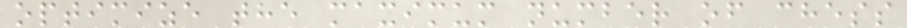optimize the maximum number of chess
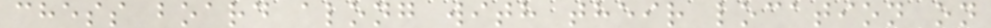chess board along with their location on
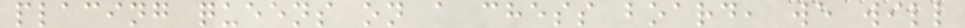placing queens on a chess board, we will
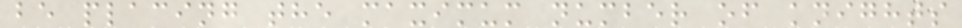be placing the maximum number of knights
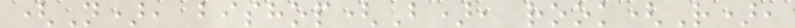(N), bishop(B), rook(R),
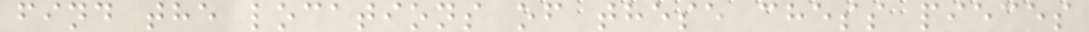find the locations of these chess pieces
